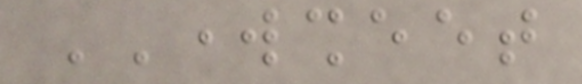WORKSHEET
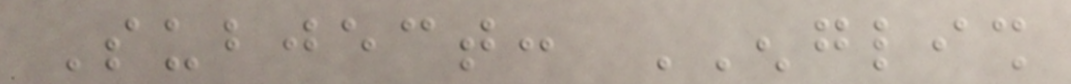Subject: ENGLISH
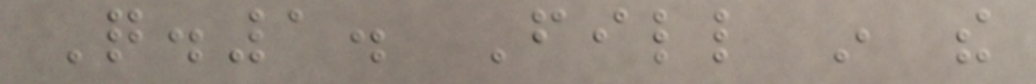Q.1. Fill in the
